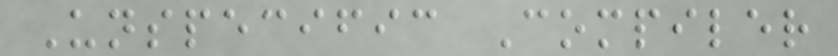Unspecific Compiler
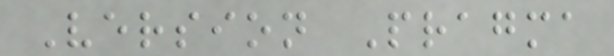Version Pragma
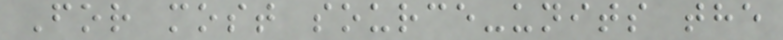For most source-units the
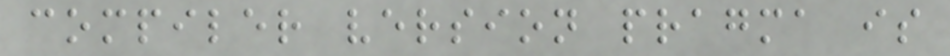compiler version pragma is
